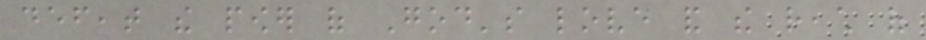defeat the power of God's love and the reach of
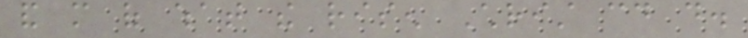and more of what the risen Christ could do.
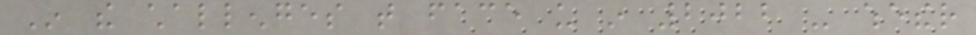In the challenges that face us in 2022 - whether
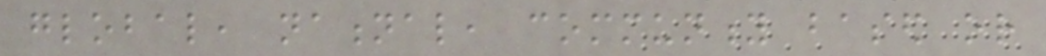global, national, community based or
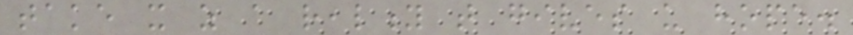take it as a reality that gives us hope.
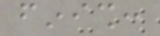finish:
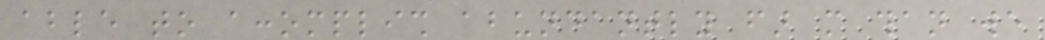able to accomplish abundantly far more than we
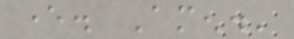ever. Amen.'
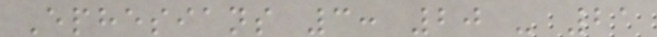Ephesians 3: 20 - 21
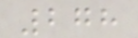278
